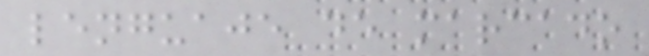lenguaje de marcado
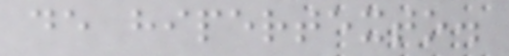de hipertexto.
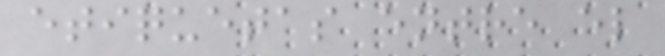etiquetas entre el
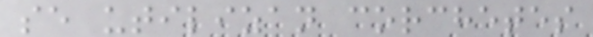se utilizan corchetes
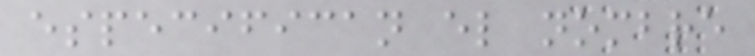especifican el nombre
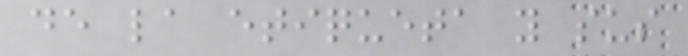de la etiqueta y sus
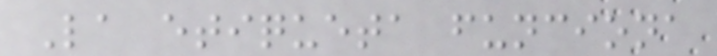La etiqueta funciona
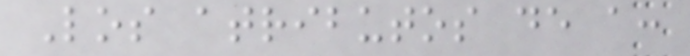Los atributos de a:
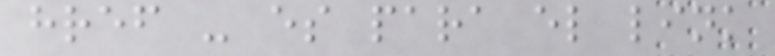href - es para el link
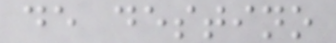de destino
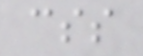css
